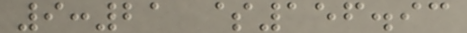9:21 $156.93
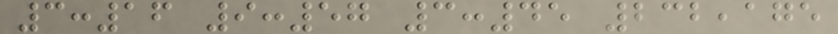3:16 9:57 3:45 232,175
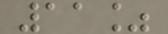11%
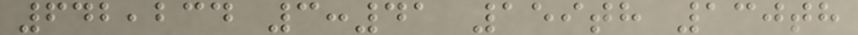642,234 3:41 159th 130th
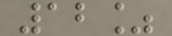12%
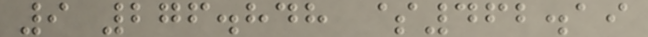9 276.848 $462.19
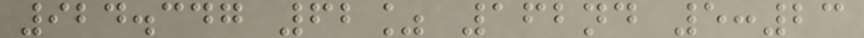924.347 62% 162nd 5:23
